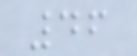46
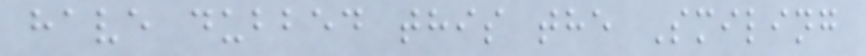have dubbed this the Smiling
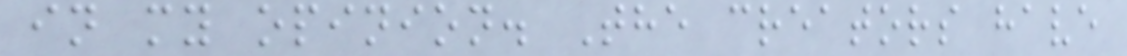in my opinion. The creators have
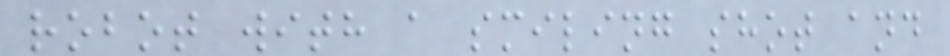robot with a smiling shot and
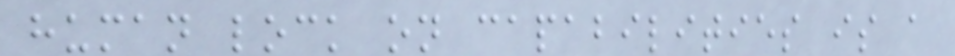human lock on capabilities is a
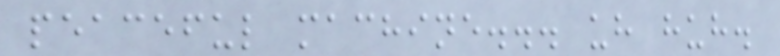peaceful machine... uh huh.
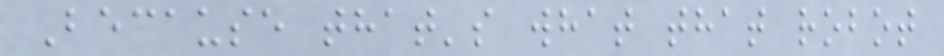Because that's what that robot
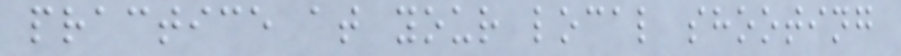practice at your local shooting
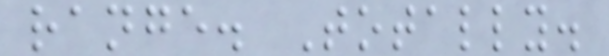range. Totally.
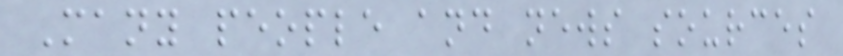Many people and news sources
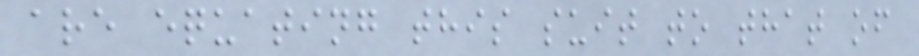are equating this suit to that of
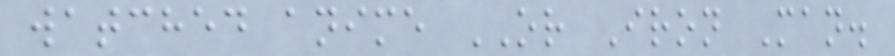watched anime OR Iron Man.
